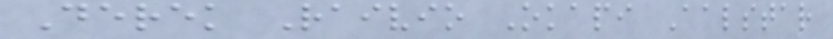Derek Raivio Okapi Aalstar
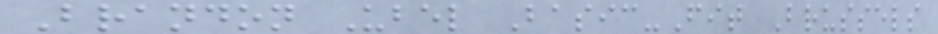Brandon Ubel Basic-Fit Brussels
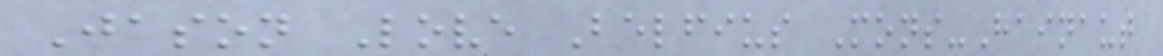Jason Love Belfius Mons-Hainaut
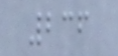236
